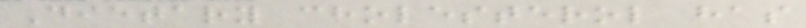Dietary cholesterol has
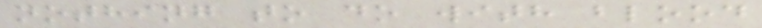nothing to do with blood
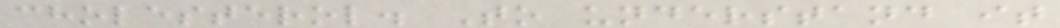cholesterol. To understand it
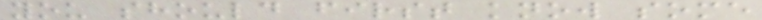you should first know some
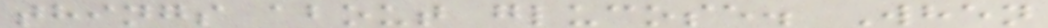things about glucose. When
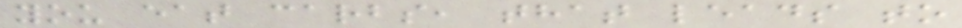you eat carbs, that leads to
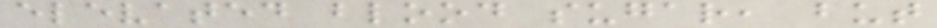elevated blood sugar, but
